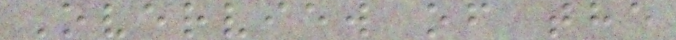Overview of the
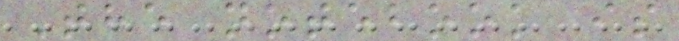The notebook is
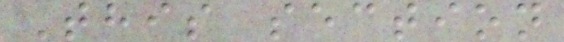This section
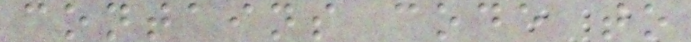contains code to
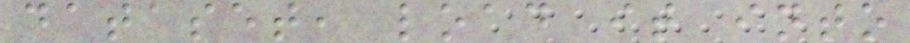dataset, load it into
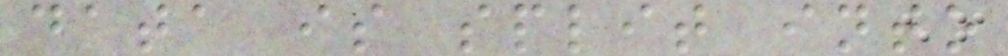data is split into
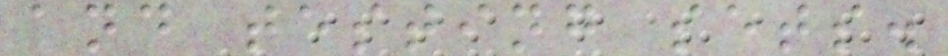and testing sets.
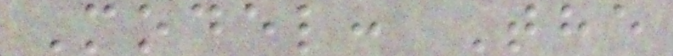Model: The
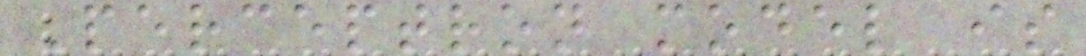Perceptron model is
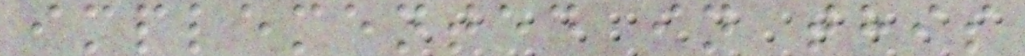implemented in this
